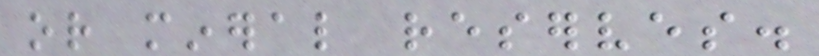or mineral reserves.
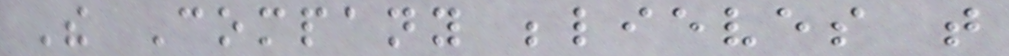The Company believes that
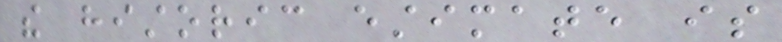the historic estimate is
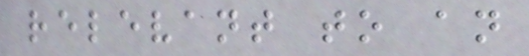relevant to an
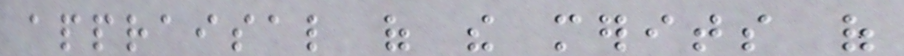appraisal of the merits of
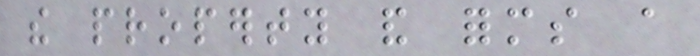the property and forms a
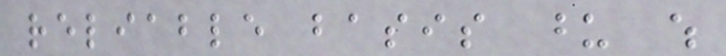reliable basis upon which
